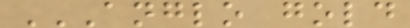ANGLO GOLD
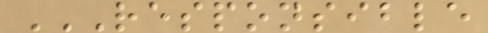RESPONSIBLE
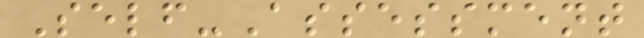Self-Assessment
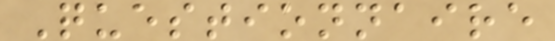Questionnaire
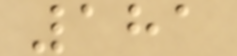181
